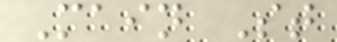Main St
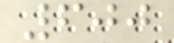600
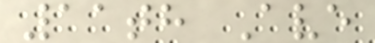11th Ave
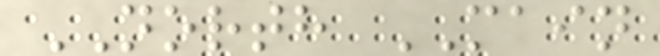NORTH MAIN
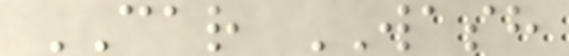CAR WASH
